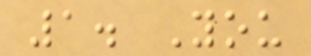1. You
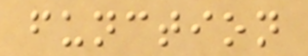function
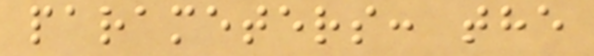parameters: the
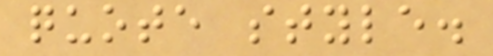quote style.
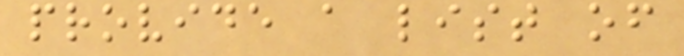provide a list of
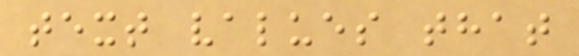text values that
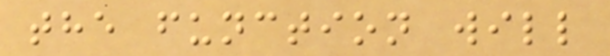the function will
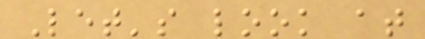Let's look at
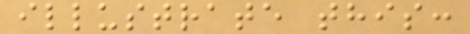illustrate this:
